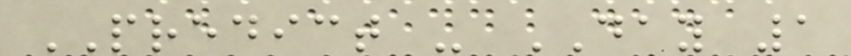PREDICT - DAY 1
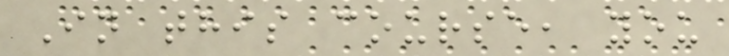In this course, you
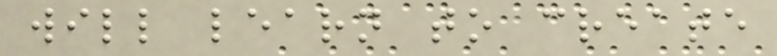will learn to create
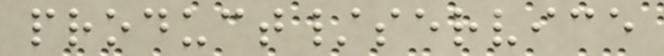product/service
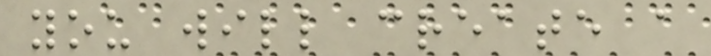you will create a
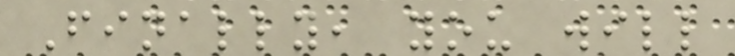Finally, you will
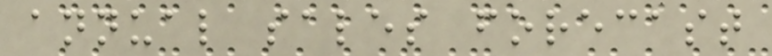annual sales forecast
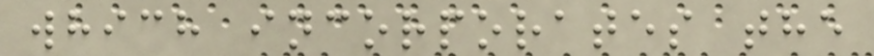which incorporates the
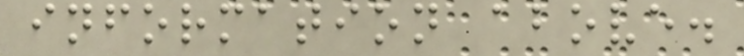information above.
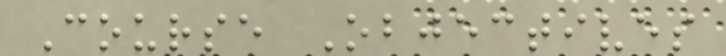Course Objectives
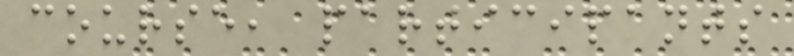course, participants
